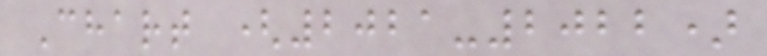Chart (2021-2022)
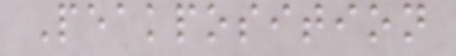Peakposition
